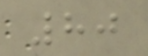80
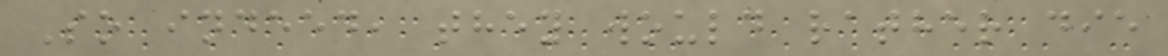So indeed, they would rather die
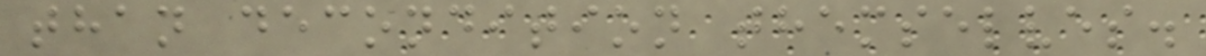than decondition themselves.
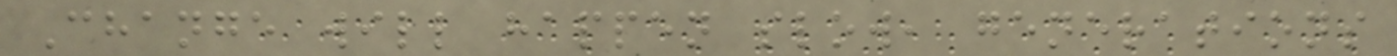Change will happen slow, generations
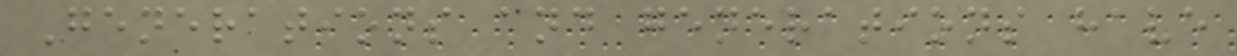Generations and generations have
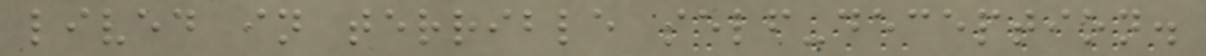lived in terrible self-deception.
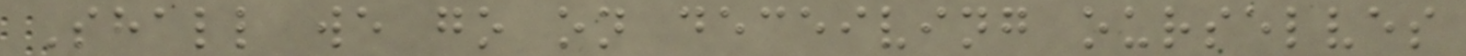Shall we go on deceiving ourselves
